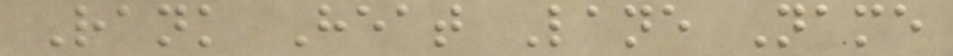Rank Heat Lane Name
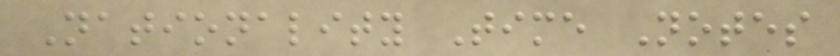Nationality Time Notes
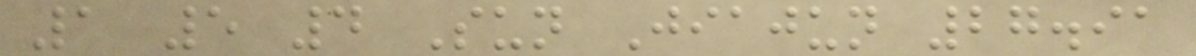1 5 4 Sun Jiajun 27.91
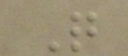Q
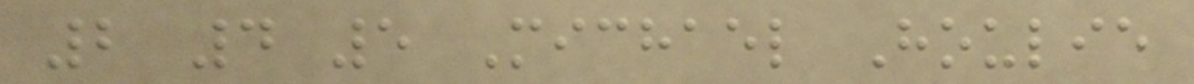2 4 5 Michael Houlie
